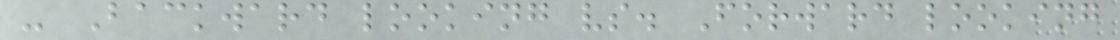- Backward looking vs. Forward looking
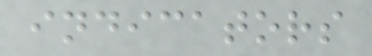indicators
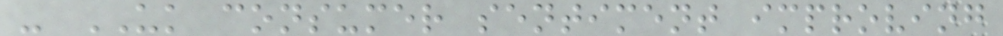- UK consumer sentiment improving
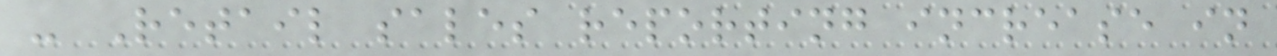- Retail sales reporting increase in
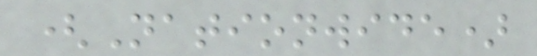(Nationwide)
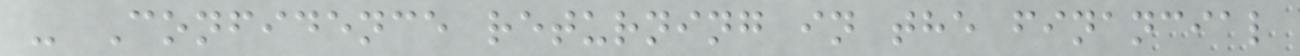- Confidence returning in the financial
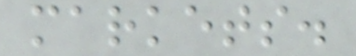markets.
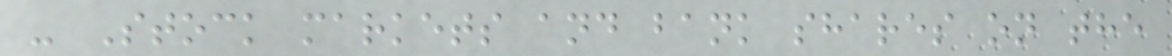- Stock markets and bank shares on the
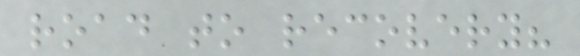road to recovery?
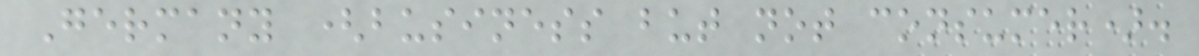Germany (business but not consumer).
